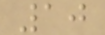10
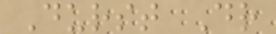Durst Dr
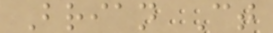Brian Ct
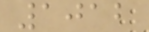1012
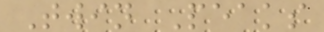Twin Peaks
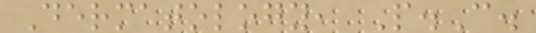Dermatology, P.C.
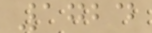1724
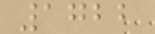1722
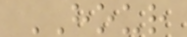HOUR
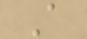A
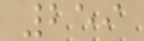259
